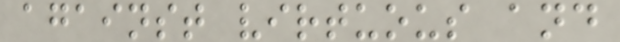against virtuous and
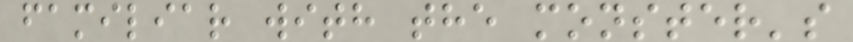familiar with the monster's
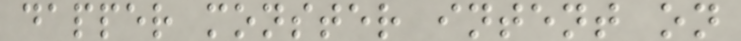dapper monster intent on
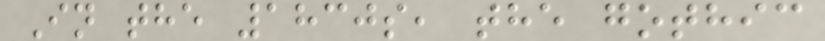In the 1830s, the gothic
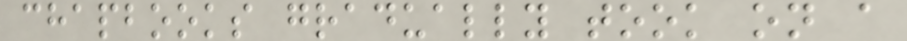chapbooks gradually took on a
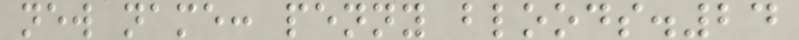new name: penny bloods.24
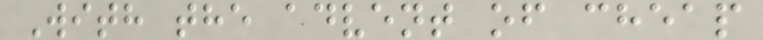With the advent of cheap
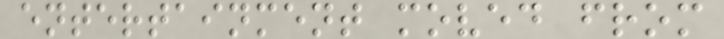entertainment moved from
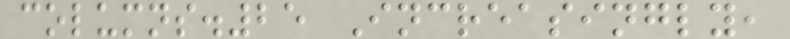columns.25 Increasingly,
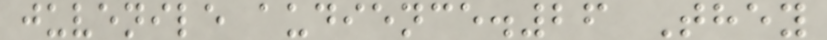juvenile audience.26 They
